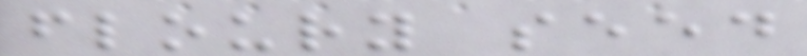floury seed
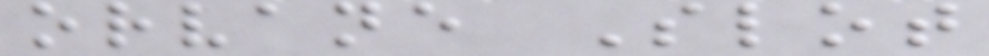orvane Slot
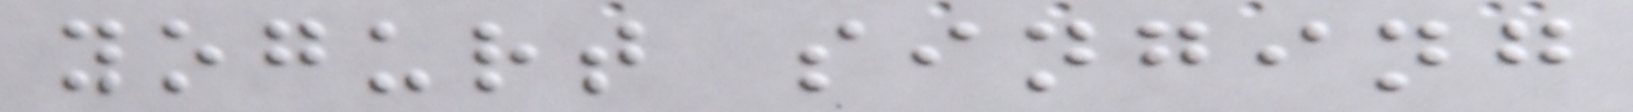yogurt singing
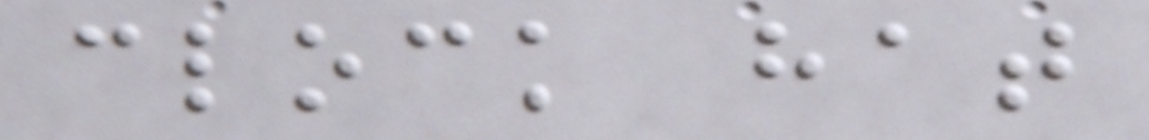clock hat
